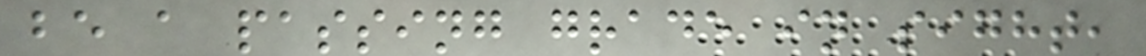be a passing grade in sight,
